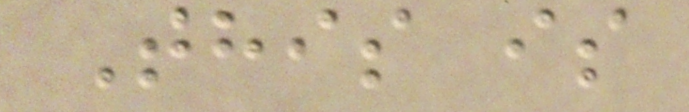This is
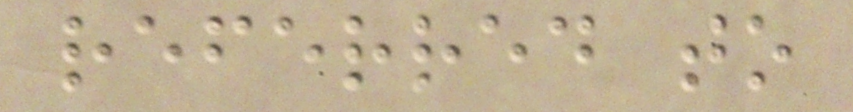referred to
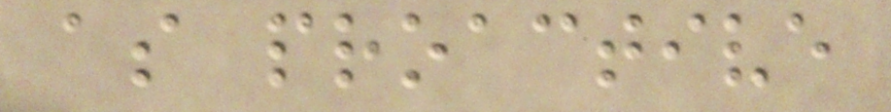as proactive
